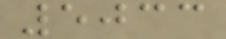5033
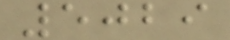5029
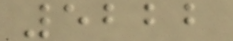5222
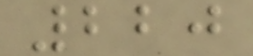220
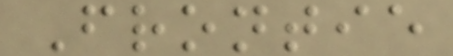Frontie
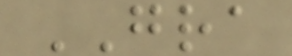GRA
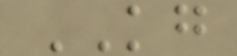KG
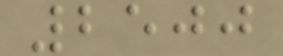2500
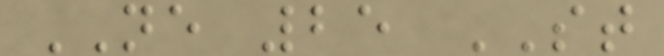NE 25 ST
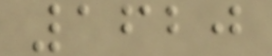1620
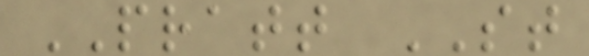PRATT ST
